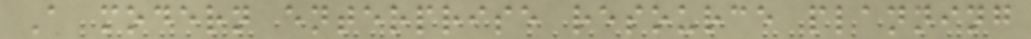A modern enterprise resource planning
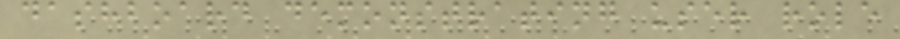dashboard demonstrating user role
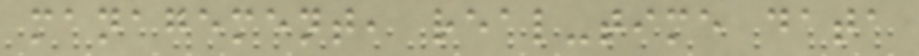management, real-time data
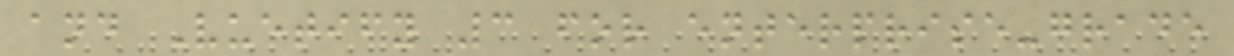and Vuetify 3 for enterprise-grade
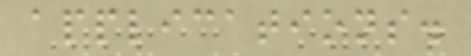applications.
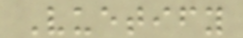Vuetify
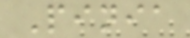Pinia
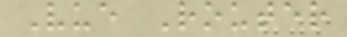Vue Router
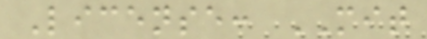License: MIT
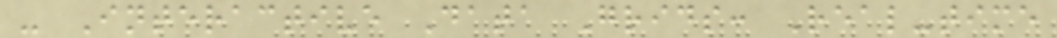- Interactive Data Grids: Real-time
